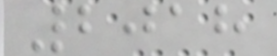2018
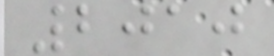2010
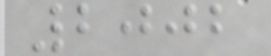2002
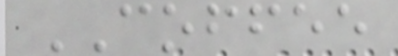COFFEE
